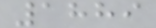1889
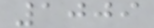1009
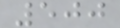500
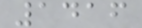1416
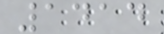1414
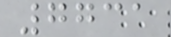7731
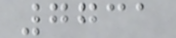7731
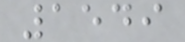1549
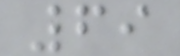69
